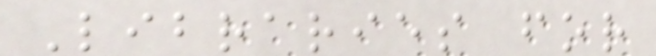Libraries for
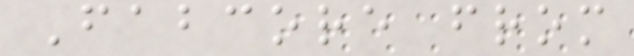Fabcore from
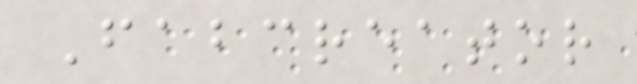Fabcreator
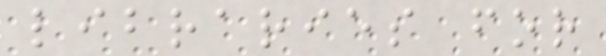libraries for
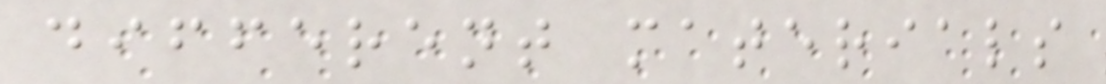different materials
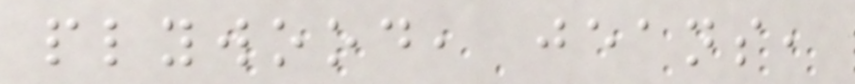plywood, jeans,
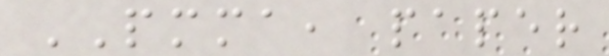PMMA, paper
